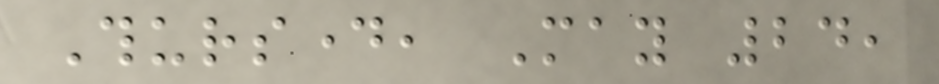Thursday, May 24,
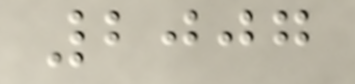2007
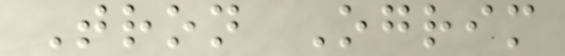Tron Ogrim
